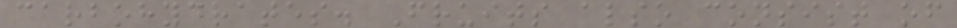carbohydrates. Fruits also consist of
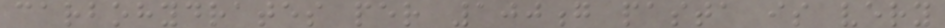carbohydrates per 100g pasta is very
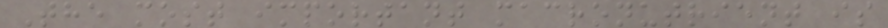The most important macronutrient is
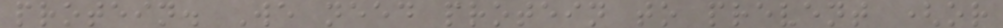protein. We need protein to prevent (or
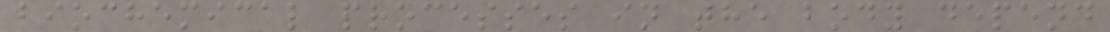biochemical processes in the body depend
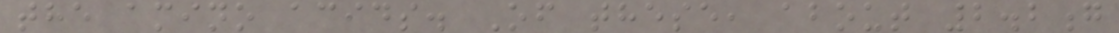the amino acids. Of these, about 2.2g
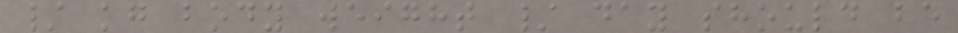/ kg body weight / day should be
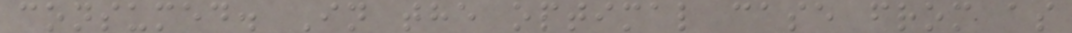consumed. In the optimal case from as
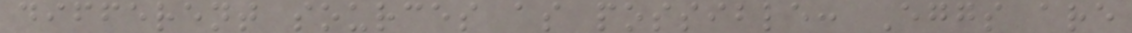different sources as possible: Eggs are
